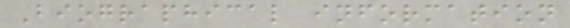Biographical information
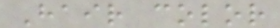Hair color
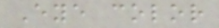Eye color
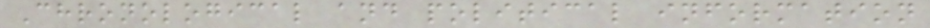Chronological and political information
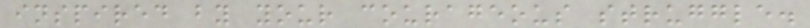inspired by your courageous struggle.
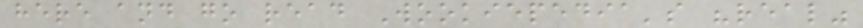here and go read Wookiepedia's "real"
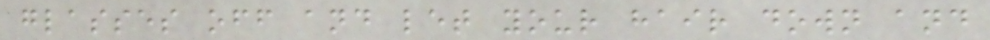glasses off and let your hair down and
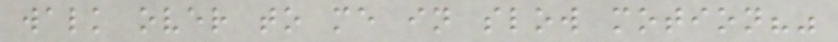walk over to me in slow motion?"
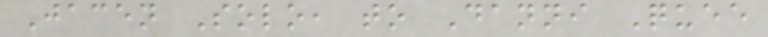Jacen Solo, to Danni Quee
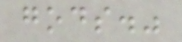gods."
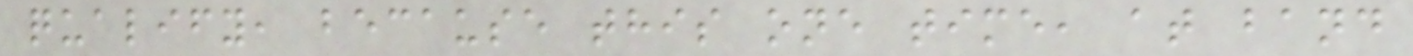qualify, because this one time, at band
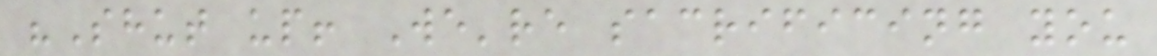"Shut up! We're sacrificing you
